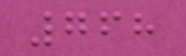768
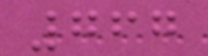767
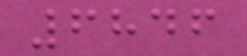6846
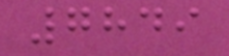7849
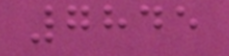7845
